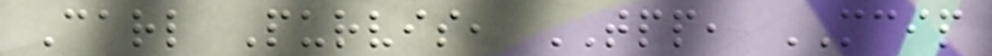Carl Purvis, TPP, MCIP
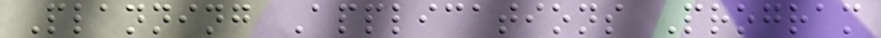Planning Applications Program
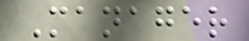Manager
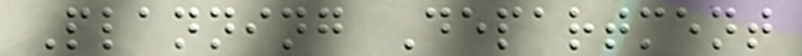Planning Department
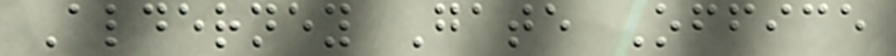Alderney Gate Office
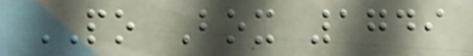PO Box 1749
